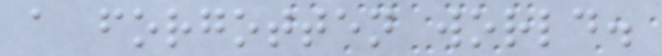a forgotten world.
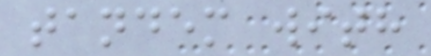tandem with
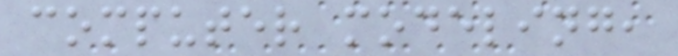computer modeling,
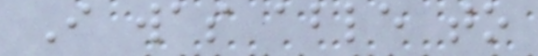I was able to
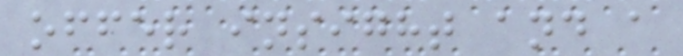offer insight and a
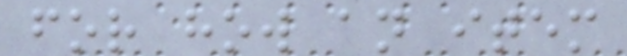for how an item
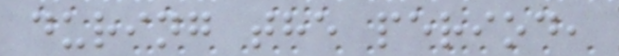during the period,
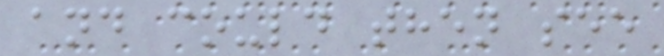and could then see
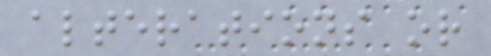alterations or
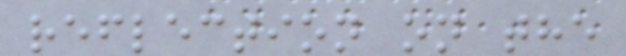reflection on the
